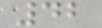42
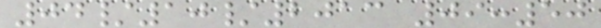04/10/2013 09:50
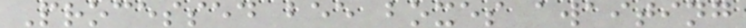Processed bee boxes awaiting
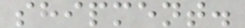shipment.
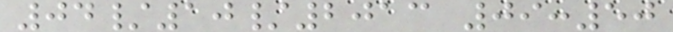04/10/2013 09:50
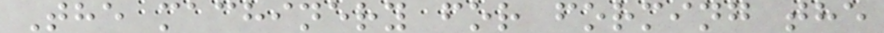The machinery for forming the
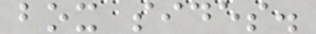box sides.
